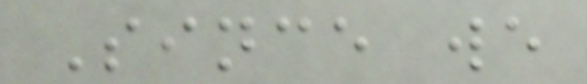Since we
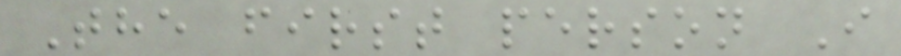The first person I
